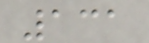131
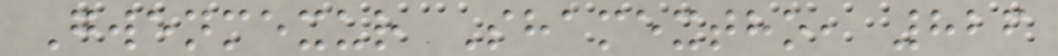Gwenmexur Shamextho, 826
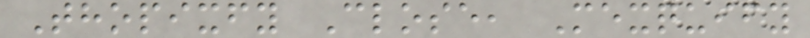Thopixfy Close, Mexquify
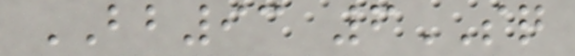BB93 6SQ
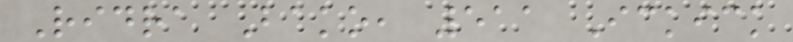Ridra Bako, 511 Ickick
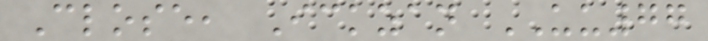Close, Ickzan UU77
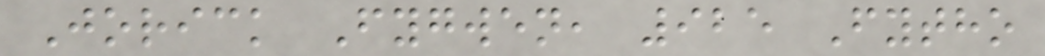Jorick Fygwen, 925 Fytho
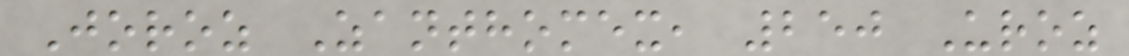Joroz Zanthomex, 250 Uroz
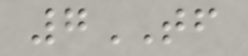7TF
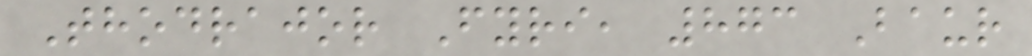Thodrajor Fyri, 873 Baur
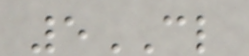5CL
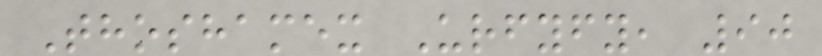Thoshamex Urfyfy, 90
